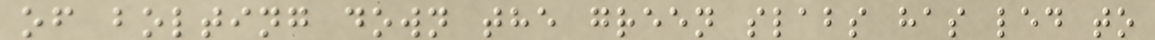of bolting down the green slabs has led to
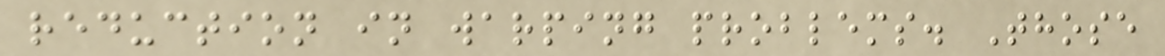reduction in warping problems. Those
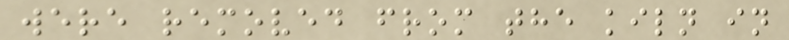were removed from the kiln in
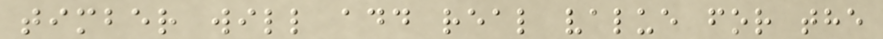timber will add real value for the
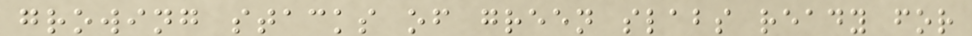growing stacks of green slabs ready for
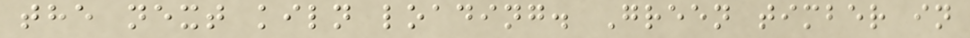the next kiln loading. Green timber in
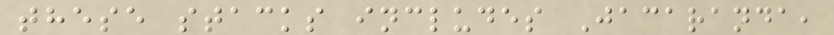these stacks includes Jacaranda,
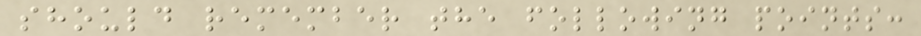should remember the following points:
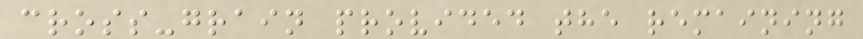cross-grain provided the remaining
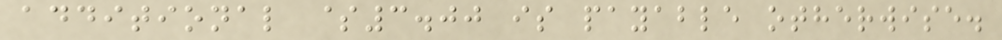additional $3.00 is payable otherwise.
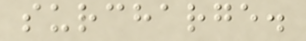surcharge.
